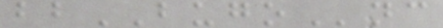bbBUGOnc
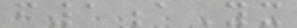f1aYx
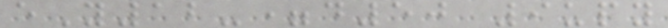eY12-=d50 9upy
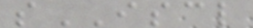sISCL
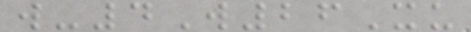w-4W26Xu
